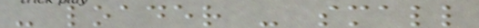- loader - small
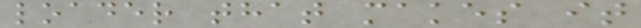loader that makes it
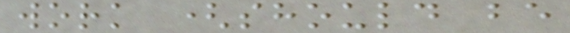work (should be
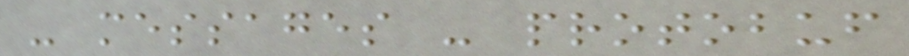- messages - protobuf
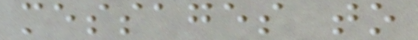messages to
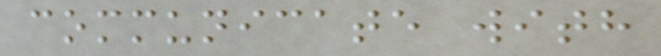communicate with
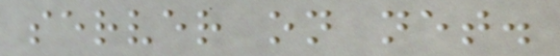server on net.
